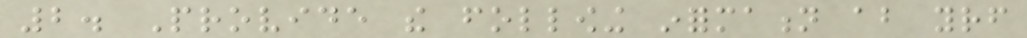2. Provide the following information about yourself
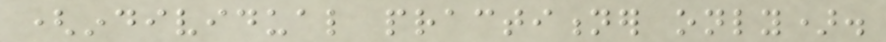(individual practitioner only).
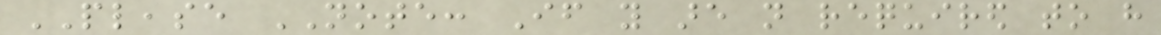PLEASE NOTE: If you are not required to have
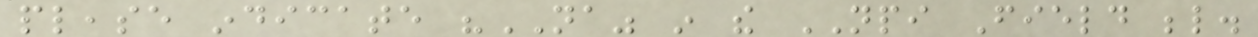please indicate "NA" in the NPI Field below.
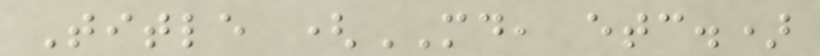Title (MD, etc.)
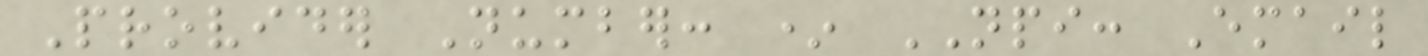Provider Number: * NPI: Email
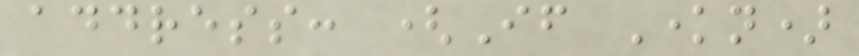address: (If Known)
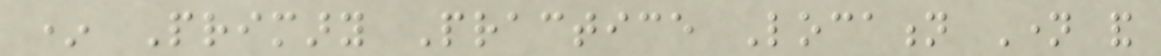* Primary Practice Location Name and
